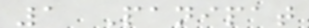1 Panipat
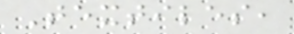Textiles,
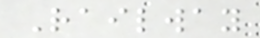Railway
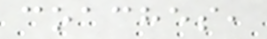coaches,
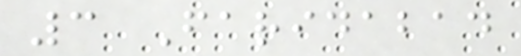3 Faridabad
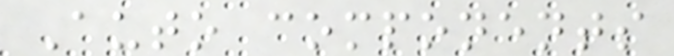Auto components
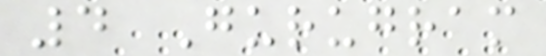4 Gurugram
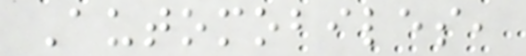Automobiles,
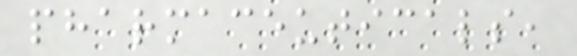pharmaceuticals,
